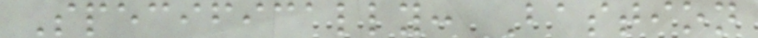Specifically: Bastion
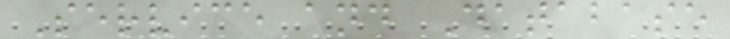Service and Database
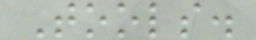Tools.
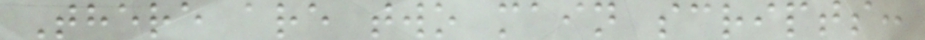There are two main scripts:
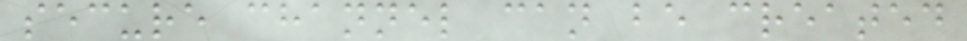secure channel can be created
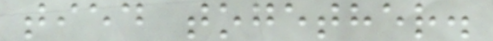tied together.
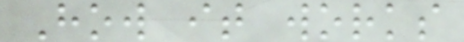How it works
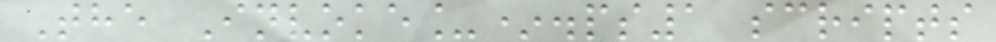The Invoke_*.ps1 scripts
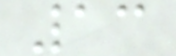13
